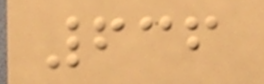636
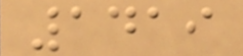1419
